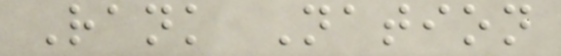Rank Nation
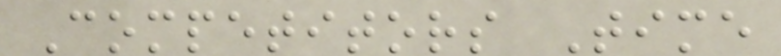Competitors Time
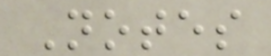Notes
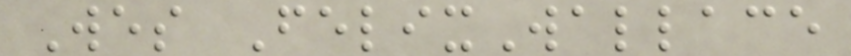Wes FelixWallace
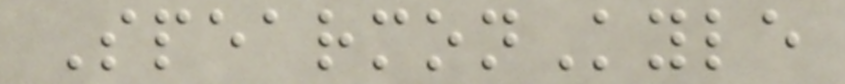SpearmonKyle
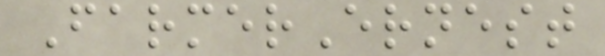FarmerErnest
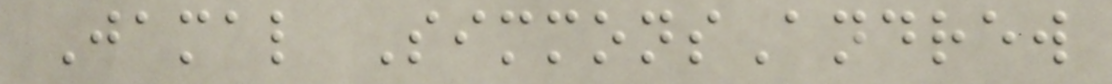Jamal SimmonsAndrew
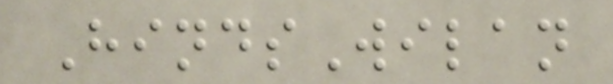HindsWilan
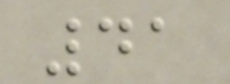41
